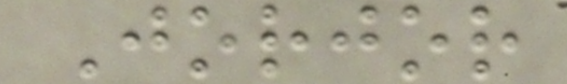Jorjor
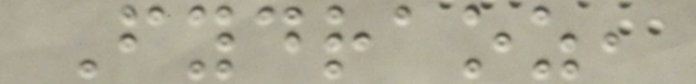Fydraoz,
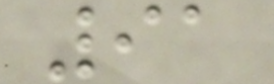91
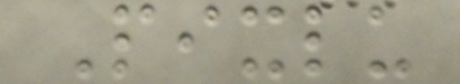Pixlu
